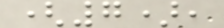(7),
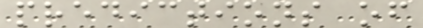predictions of
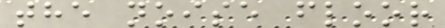the noise floor
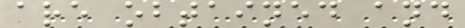are obtained and
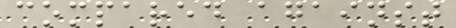compared against
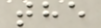the
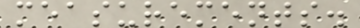measurements.
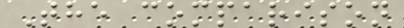The comparison
